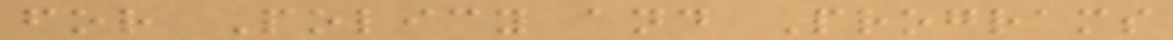for Policy and Programs
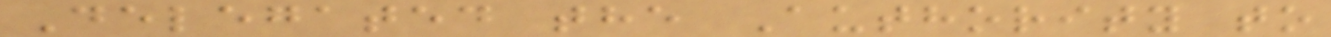Delegated the Authority to
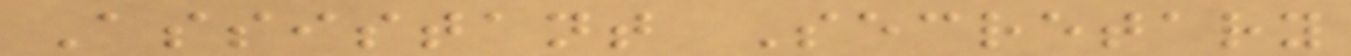Assistant Secretary
